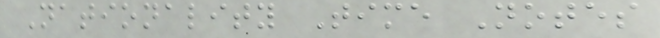Nationality Time Notes
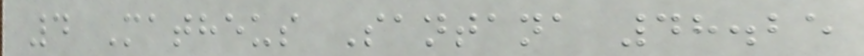4 Matheus Santana 48.25
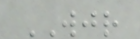WJR
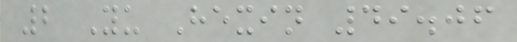2 Yu Hexin 49.06
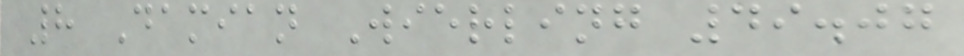8 Damian Wierling 49.07
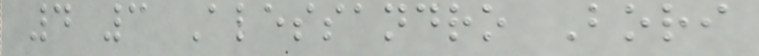4 3 Alessandro Bori
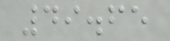49.65
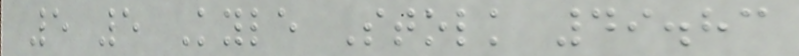5 5 Kyle Stolk 49.83
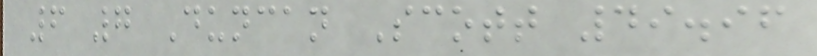6 7 Duncan Scott 49.96
